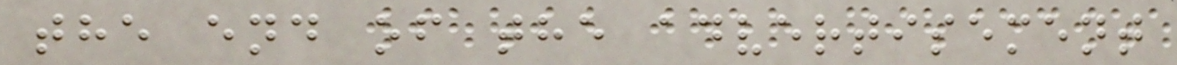the end of the advertisement
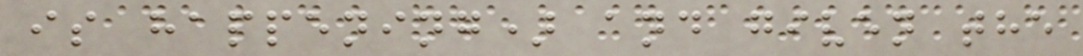is happening) and given the
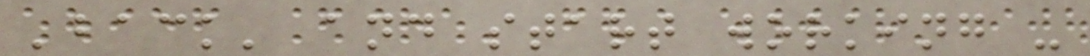'back' and start working -
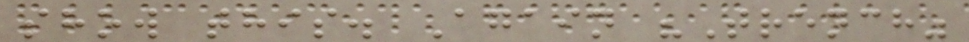show this. Again "Trench"
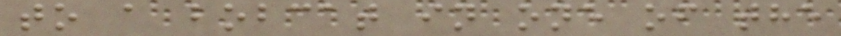to a bobcat in one of the
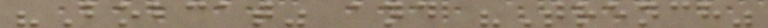"Bobcat" and "Trench"
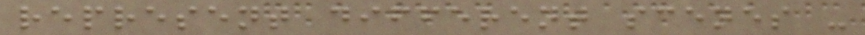represent different scenes -
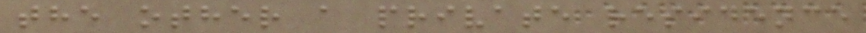the other a private residence
